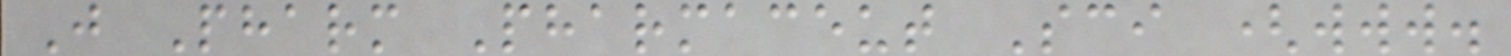J Pharm Pharmaceut Sci (www.
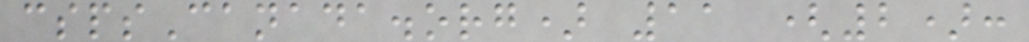cspsCanada.org) 11 (2):
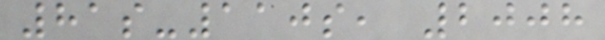81s-110s, 2008
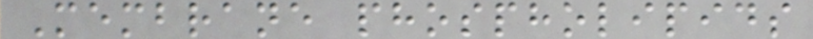Membrane phospholipids
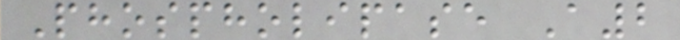Phospholipase A2
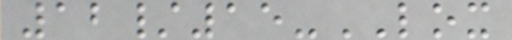12/15-LOX
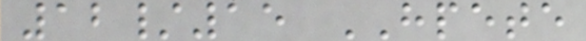12/15 HPETE
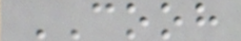COOH
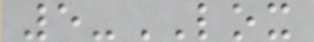5-LOX
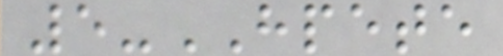5-HPETE
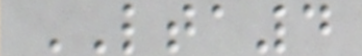LTA4
